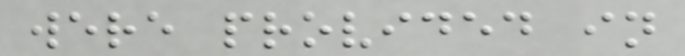were provided in
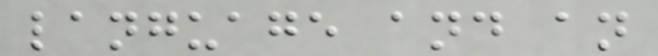language and an
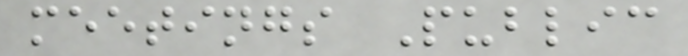meetings Public
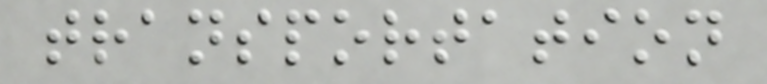transportation
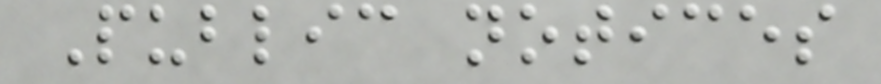Public notices
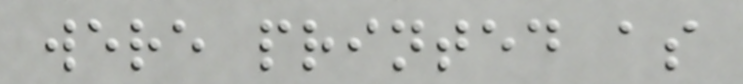were printed as
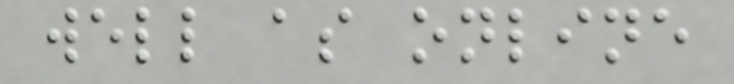well as online
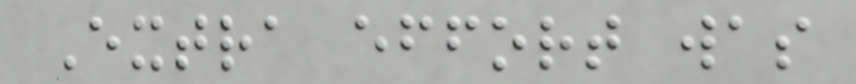Extra effort was
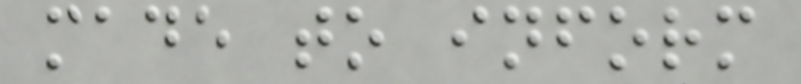made to inform
